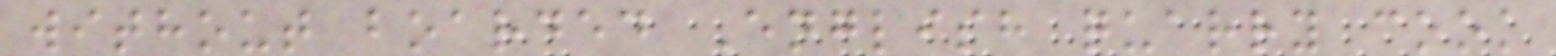without boarded English quarry cook
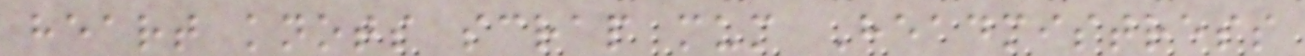heart knots scrap mum Headmistress
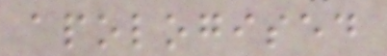apologised
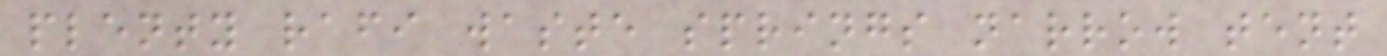plenty rafi waste springs narrow tent
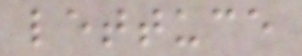lettuce
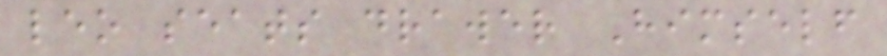leo seats drawer Himself
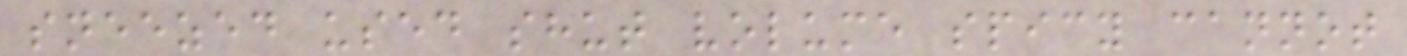sneezed used shut volume spicy cannot
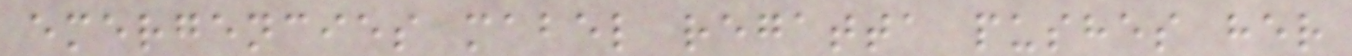emergencies mabel regatta pushes her
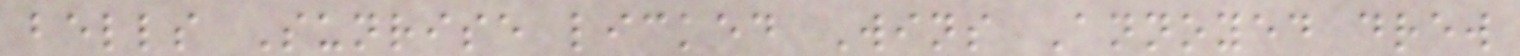bells Sunrise licked Wins Annoyed drew
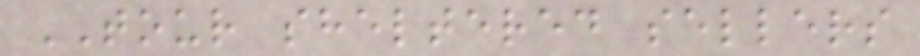TOUR sheltered sellers
